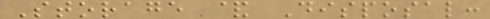Storage & Disposal:
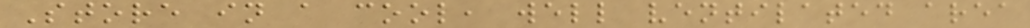Store in a cool, well ventilated area
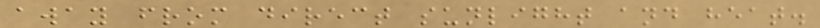away from direct sunlight and heat.
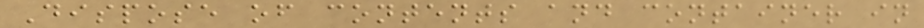Dispose of contents and container in
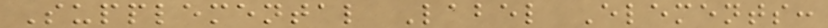Supplemental Label Elements:
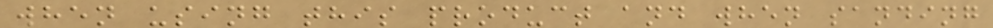when using this product and when sanding
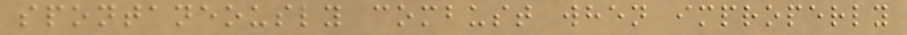spontaneously combust when improperly
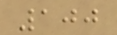100
